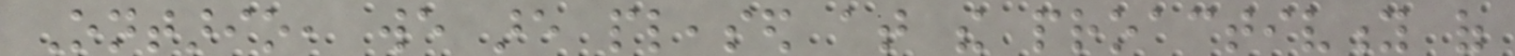Ontario, we are pleased at the proactivity of
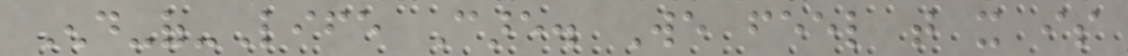End-of-Life Care. We feel that it is
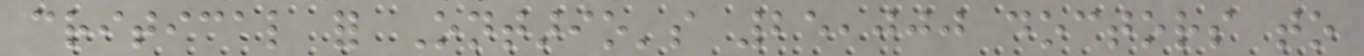critical for Ontario's 25,000 doctors to
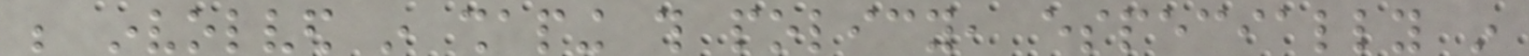be involved in shaping this policy, especially in
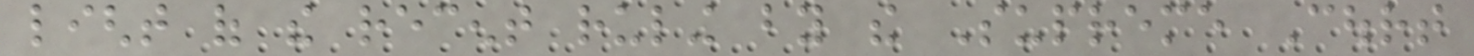light of the recent ruling by the Supreme Court
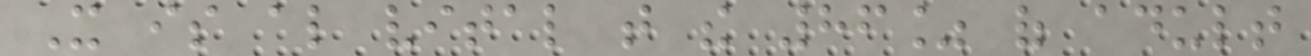It is also vital that the 86% of adult
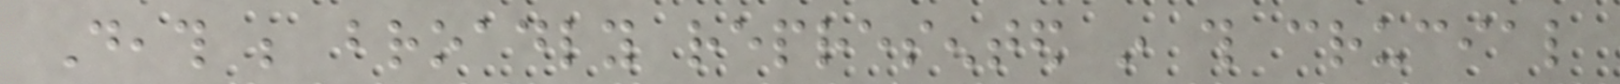Death be broadly represented in this crucial
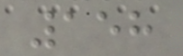158
